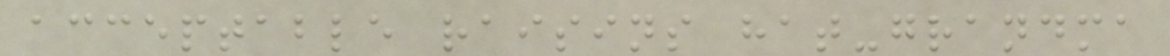acceptable raisins hat-grandma
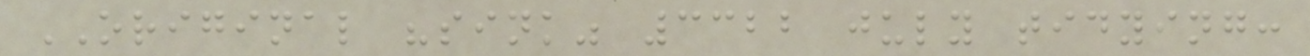ORIGINAL "sink" 3322 july tidying:
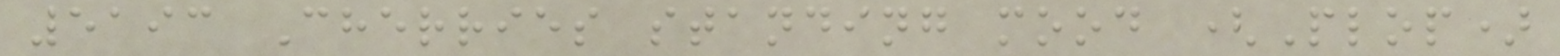5193 Cherries standing mood (Plop)
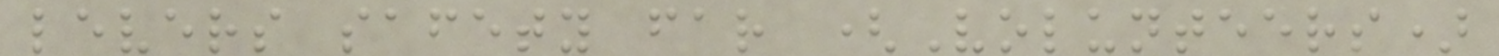levers safety far (Volunteers)
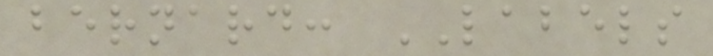bernard: LABELS
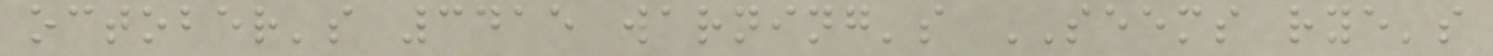october's 3415 warning's SEEMS rye's
